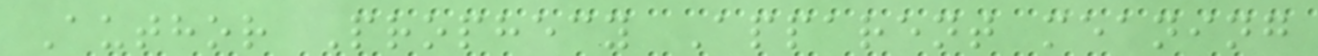Author Prophecy Apparent meaning
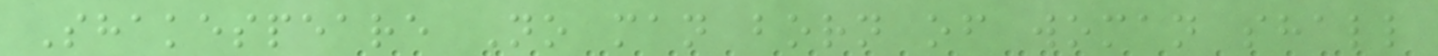Shakespeare No man born of woman shall
